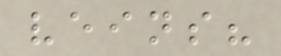veins?
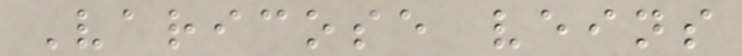Varicose veins
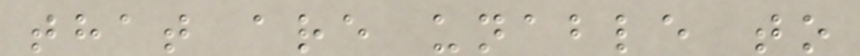that are unable to
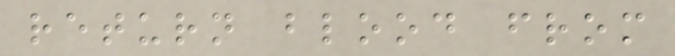return blood from
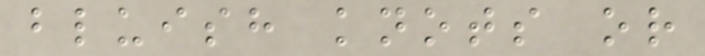bluish knots or
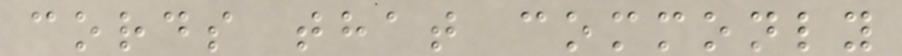cords that commonly
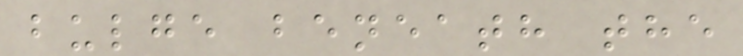bulge beneath the
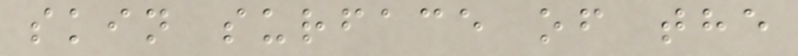skin surface of the
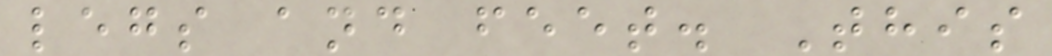legs and feet. This
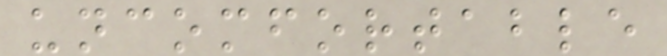uncomfortable
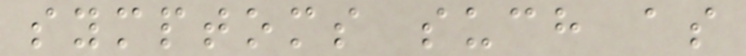symptoms such as
